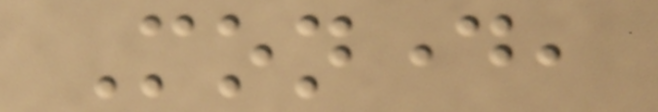Monday,
